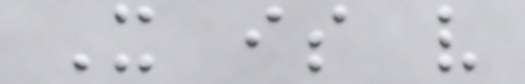It is very
